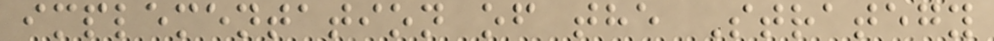implementation of the Strategy
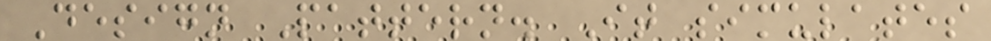Design Pattern. It simulates
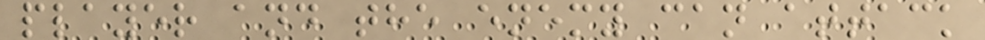player and the enemy can attack
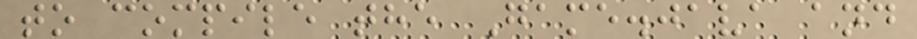to compile the Game.java and
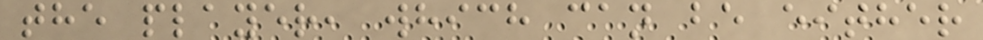the player, which can be either
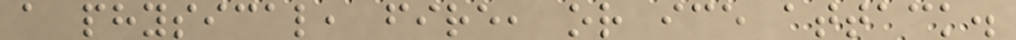a physical, fire, or ice attack.
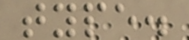type.
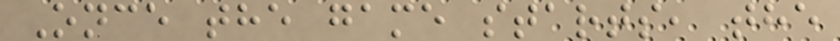Once the game starts, the
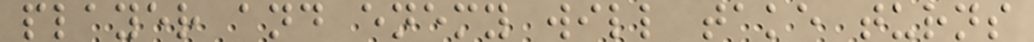player and enemy will take turns
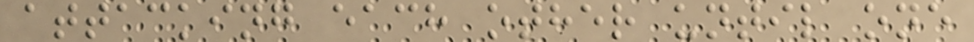attacking each other until one
